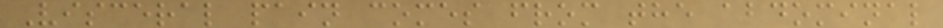Visceral pain comes from the abdominal
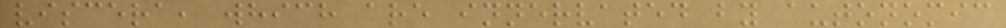viscera, which are innervated by autonomic
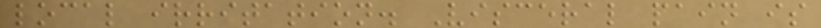local irritation. Visceral pain is
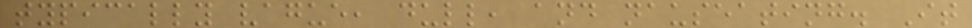typically vague, dull, and nauseating. It
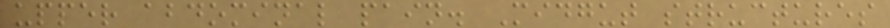upper abdominal pain. Midgut structures
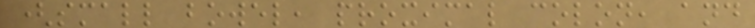(small bowel, proximal colon, and
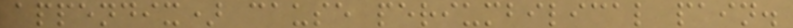appendix) cause periumbilical pain.
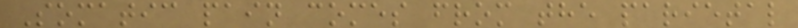Somatic pain comes from the parietal
